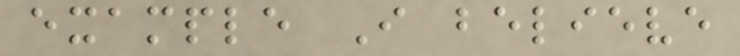example I believe
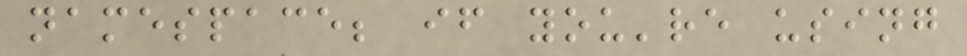namespace; if you're using
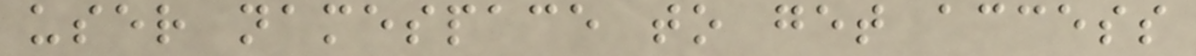user namespace to get access
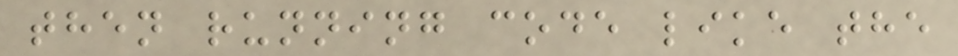then running code like the
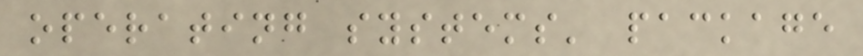operating systems' package
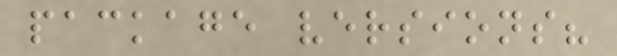package versions?
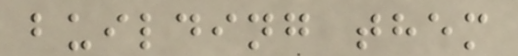building them
